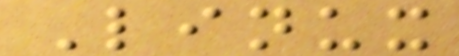Linux
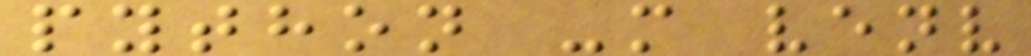python -m venv
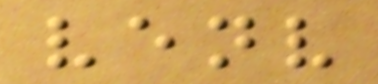venv
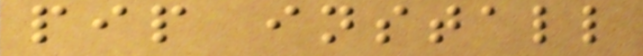pip install
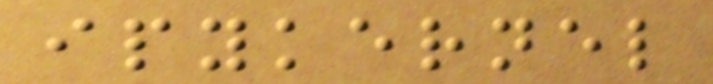ipykernel
